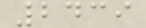2439
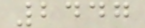2447
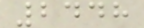2448
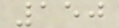150
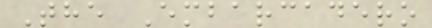The Embarcadero
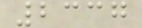2337
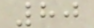80
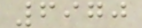6970
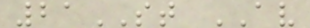21ST AV
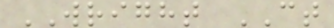WRIGHT CT
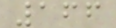166
